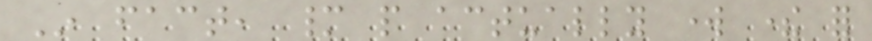In fact, many people actually work there for
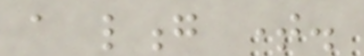a long time.
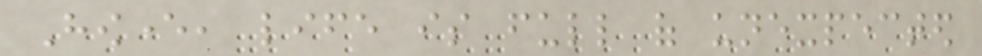However, life is full of unexpected
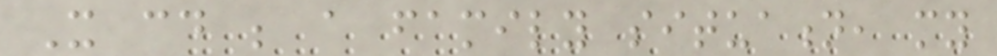It could be a family situation, my
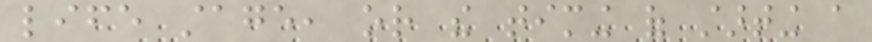life stage, or the timing of starting a
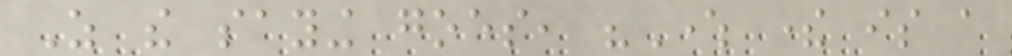As the saying goes, "Where there is a
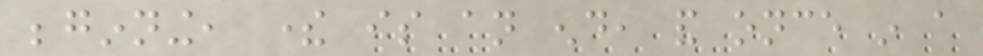beginning, there is an end, and once in a
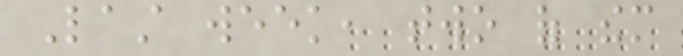Last week, two of them
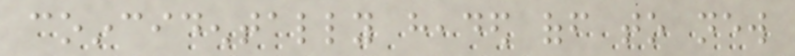coincidentally headed off to new
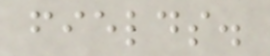fields.
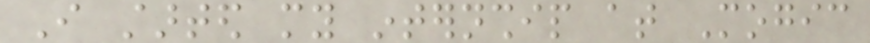I started my internship at Mogic
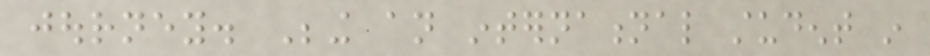journey. Being an international student in
